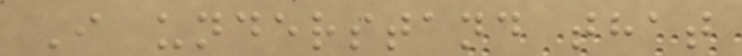I understand that
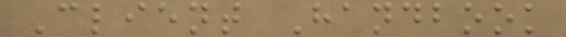Client Handbook
